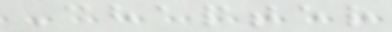Chapter
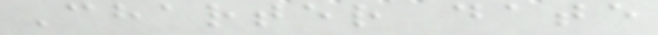Charter date
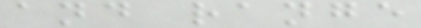and range
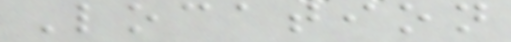Location
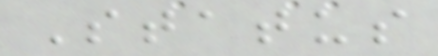Status
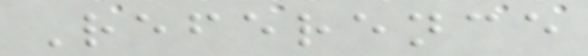Reference
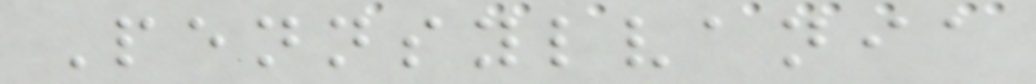Pennsylvania
